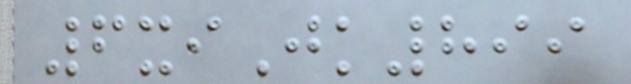6xiJk899
